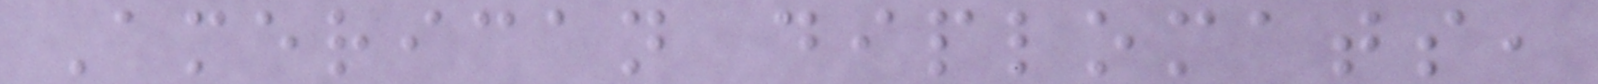American diplomats,
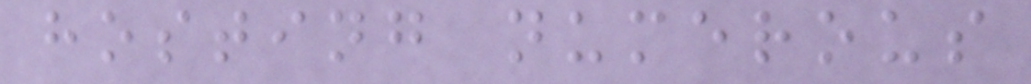hosting numerous
